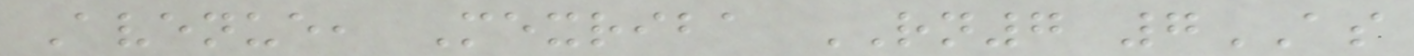Avenue, Mexriba RN7 7AS
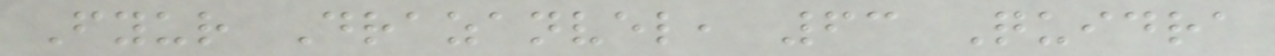Fyur Drazanvel, 63 Quidra
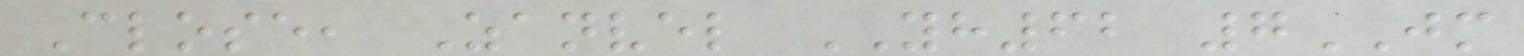Close, Zanvel YH62 7JM
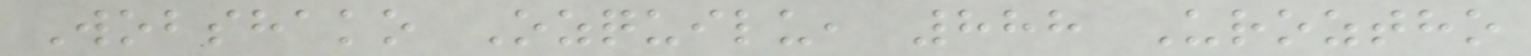Wobshako Ozquilu, 888 Uroztho
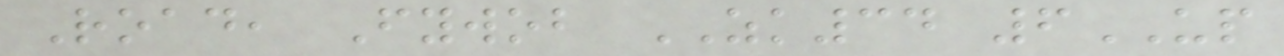Road, Fywob ZK34 6UP
